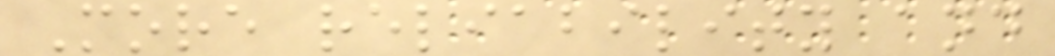More reliability and
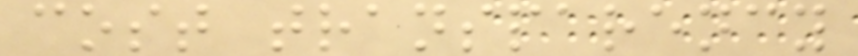cost transparency
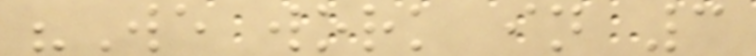"We work in 3
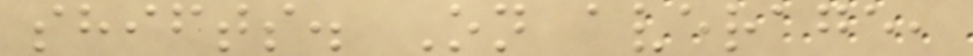shifts. On average,
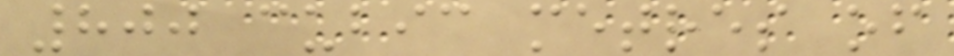800 cubic metres of
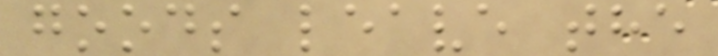goods leave the
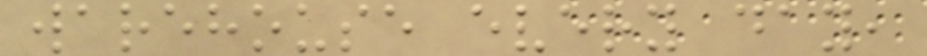warehouse every day,
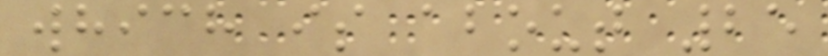which is about 25
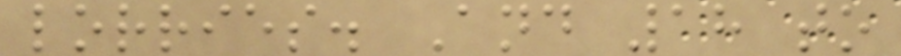lorries. And 18 to
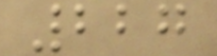227
